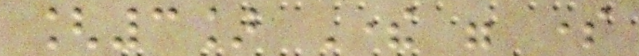[3] There were some
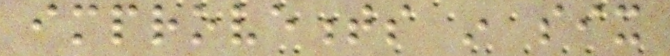improvements in six
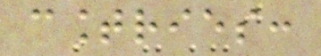countries:
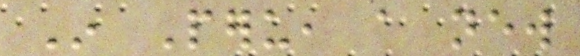In Peru, a new
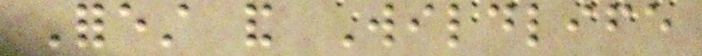Forest and Wildlife
